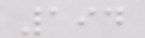194
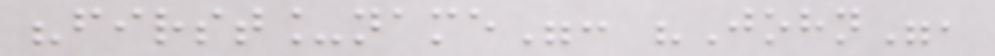"first_name": "John",
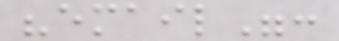"email":
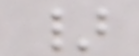}
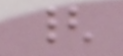{
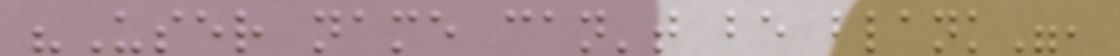"User name can't be blank",
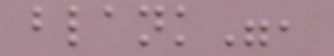blank",
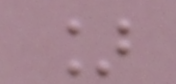]
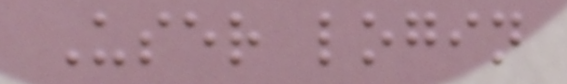User login
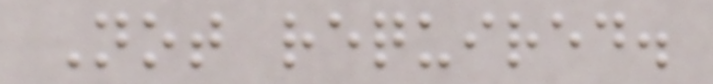Not required.
